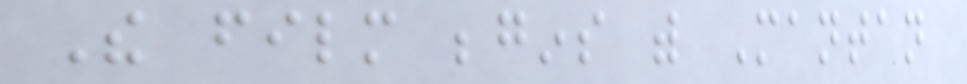The film begins with Mantan
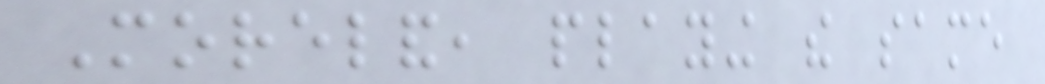Moreland, playing the same
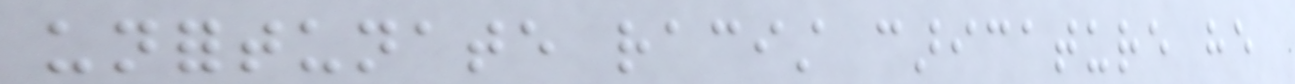unfortunate racist caricature he
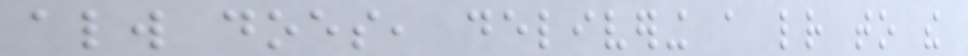always does, delivering a letter to the
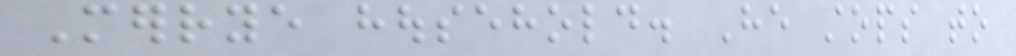Merrye household. He stops to
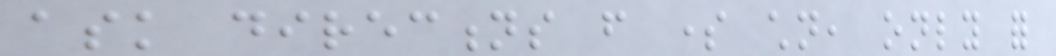ask directions from some children, only for
